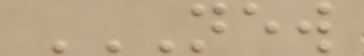NEW
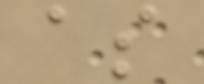as
